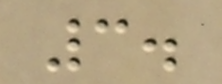3.
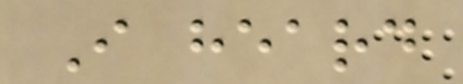I heard
